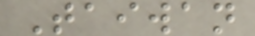Taiwan
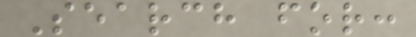Search for:
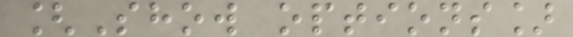[Show options]
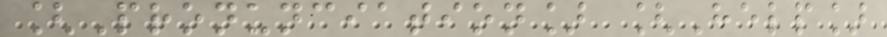[Pronunciation] [Help]
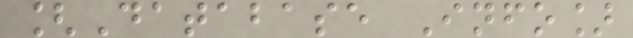[Database Info]
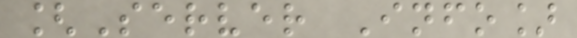[Server Info]
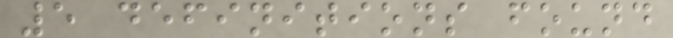5 definitions found
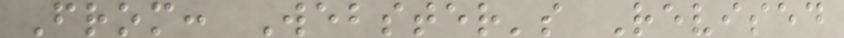From: Webster's Revised
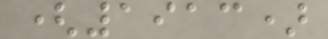(1913)
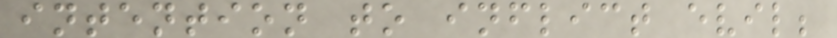intention to inflict evil;
